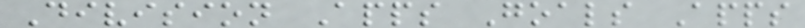Division Apps Goals Apps
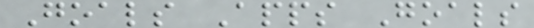Goals Apps Goals
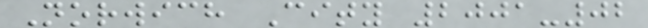Norwich City 2001-02
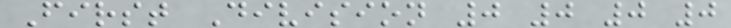First Division 0 0 0 0
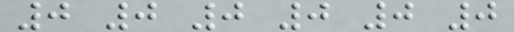0 0 0 0 0 0
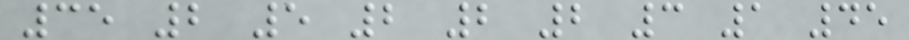35 2 5 2 2 2 3 1 45
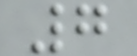7
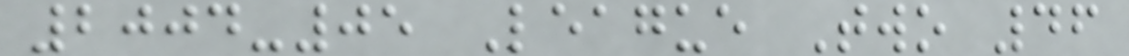2004-05 League Two 46
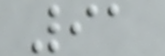91
